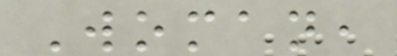Woman,
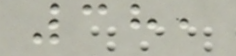38,
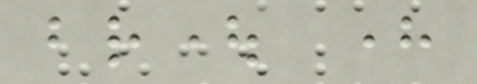brought here
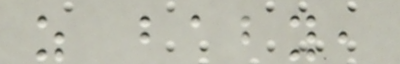as baby,
